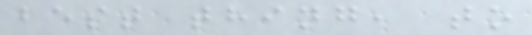best thing, to
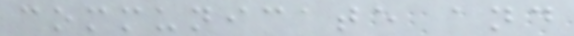communicate and
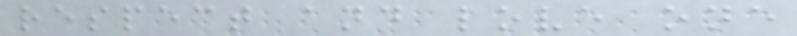respect and love one
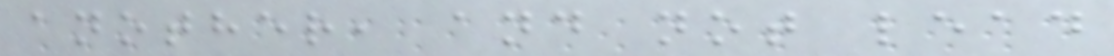another, and not lead
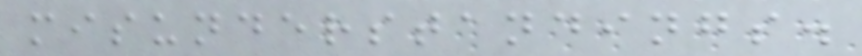misunderstandings.
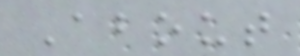About
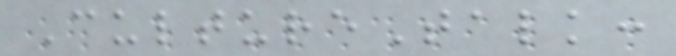CultureTalk:
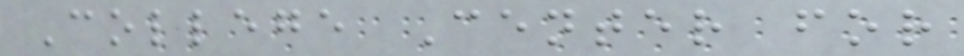College Center for
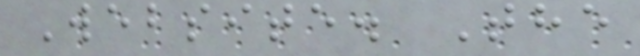Website. The
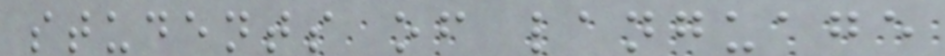students of language
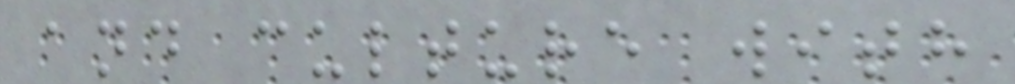and culture with
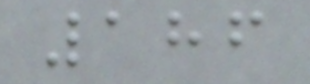186
